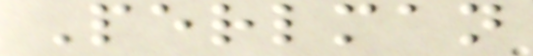Perlman
